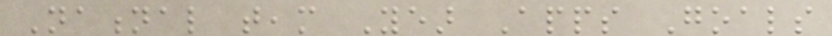National team Year Apps Goals
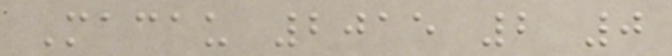Macau 2015 2 0
